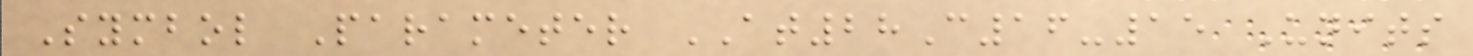Symbol Parameter AT28C16-15 Units
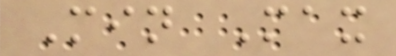Min Max
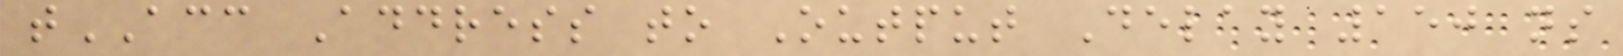tACC Address to Output Delay 150 ns
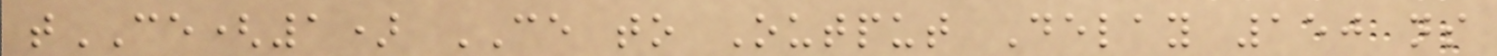tCE(1) CE to Output Delay 150 ns
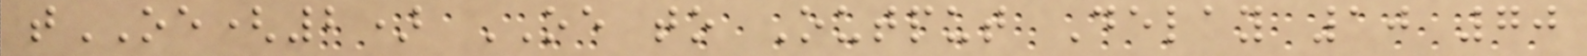tOE(2) OE to Output Delay 10 70
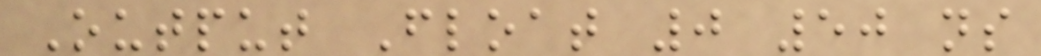Output Float 0 50 ns
